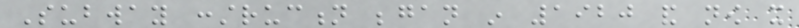Subway construction began in 1920 and now it
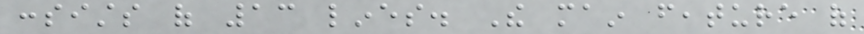consists of 13 lines. The main feature of
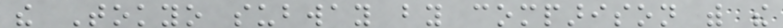the Tokyo subway by comparison with the
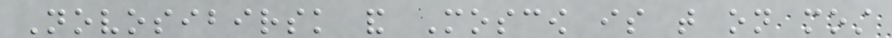Novosibirsk and Moscow is that on most
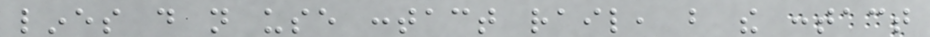lines do not use contact rail, but the contact
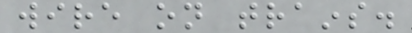wire on trains.
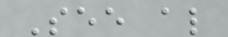See also
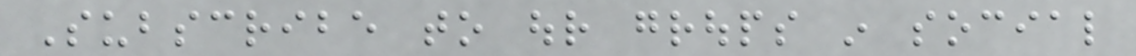Subscribe to our groups in social
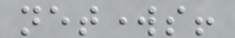networks!
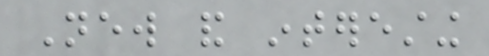New and interesting
